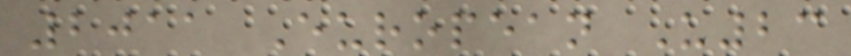2011 European U23
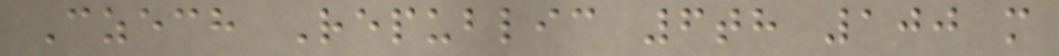Czech Republic 6th 100 m
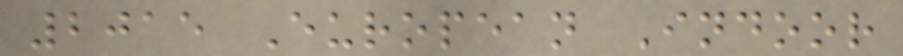2015 European Indoor
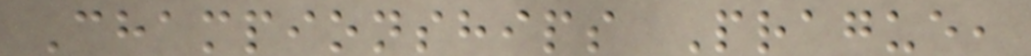Championships Prague,
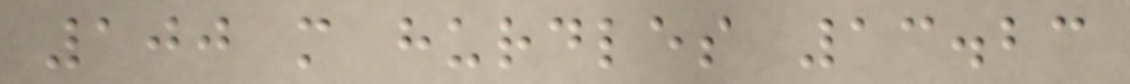100 m hurdles 13.23
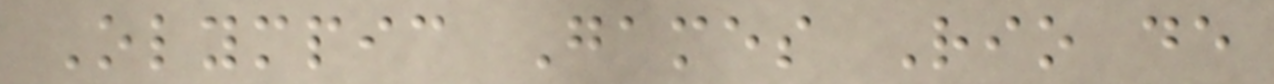Olympic Games Rio de
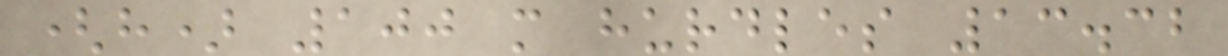(h) 100 m hurdles 13.32
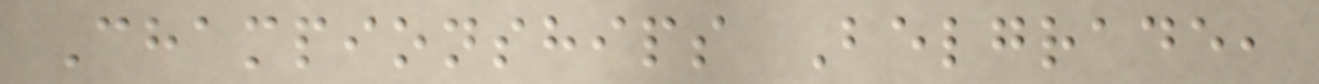Championships Belgrade,
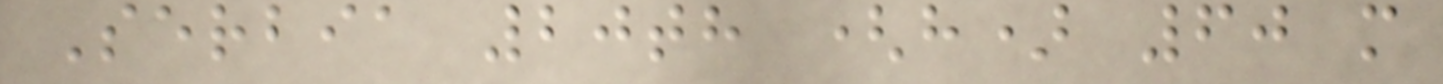Serbia 20th (h) 60 m
